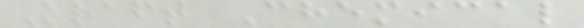Kraft Chemical
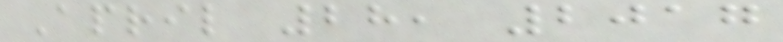April 28, 2017
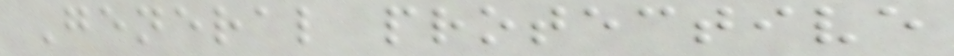General protective
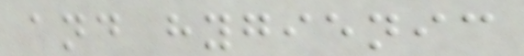and hygienic
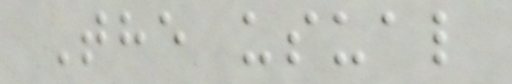The usual
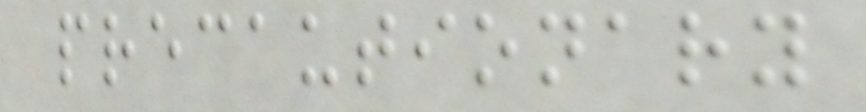precautionary
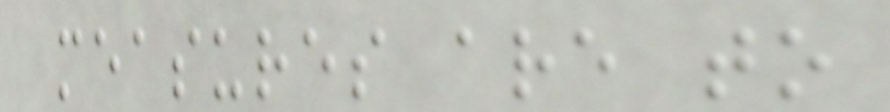measures are to
